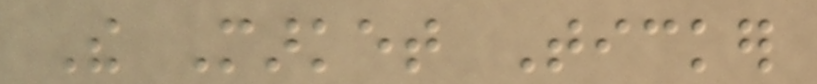The Market Ticker
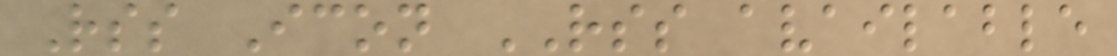Rss Icon RSS available
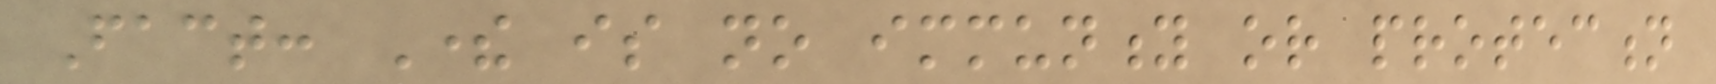Fact: There is no immunity or protection
